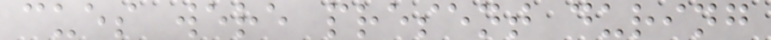cues were present during
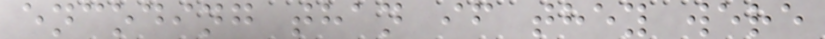encoding than if they were
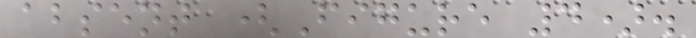absent (Figure 4).
